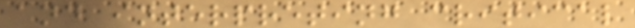and interpreting critical
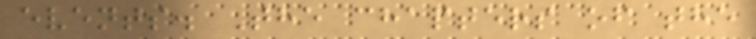events. The chapters of the
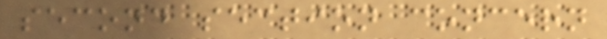second section concern
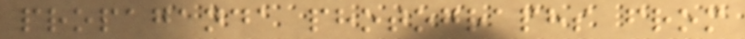propaganda photographs from
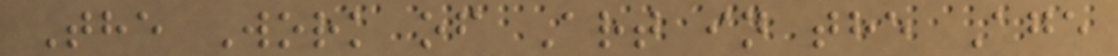The Work of Art in the Age
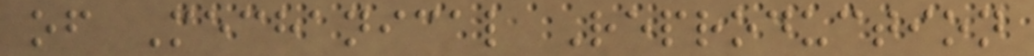of Mechanical Reproduction
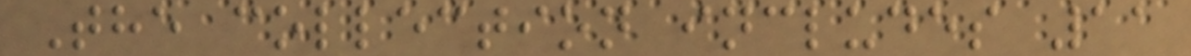The collection includes 11
